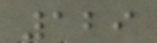129
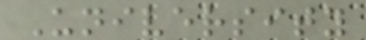University
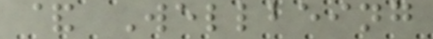& Wellbeing
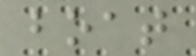boat
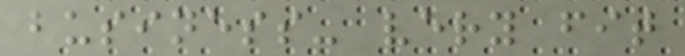business- very fit
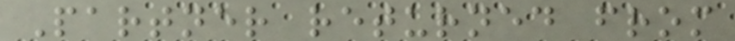Partner returned from
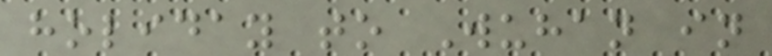holiday to Wuhan in
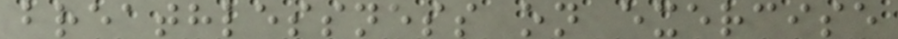breathlessness on exercise
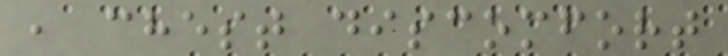, chest discomfort
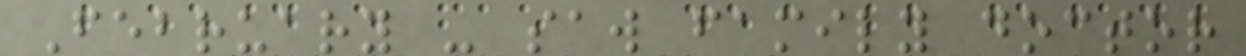February - saw family doctor
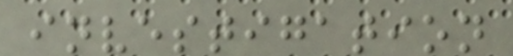investigation
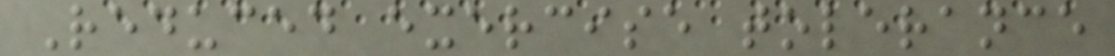Reduced exercise tolerance
